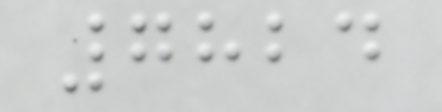7824
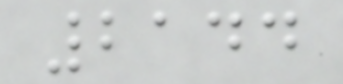2144
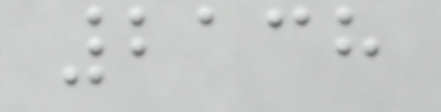2138
